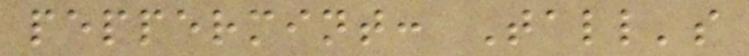peppermint: Tall's
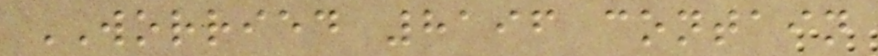WORRIED 8196 contain
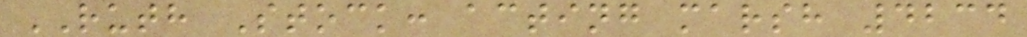RUTH Stock: acting marsh 4234
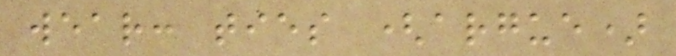wear: ties (argue)
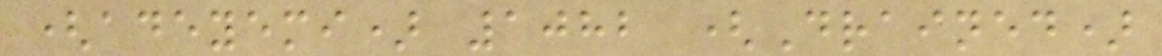(adeyemi) 1082 (Drained)
